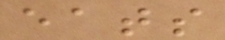eats
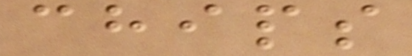chips
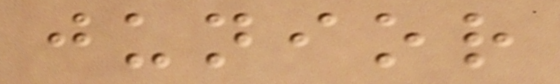junior
